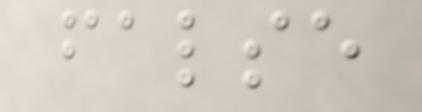false
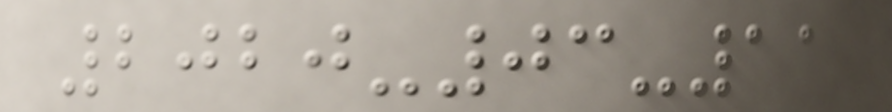2020-03-11
